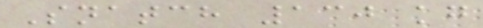Snatch 130 kg
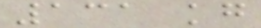131 kg
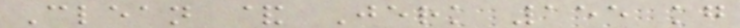Clean & Jerk 155 kg
